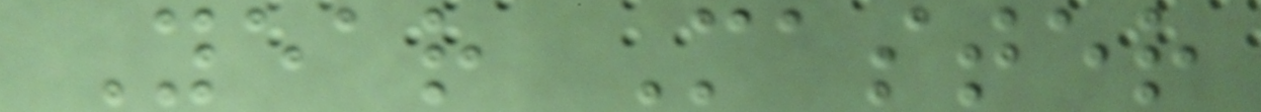Year Master
